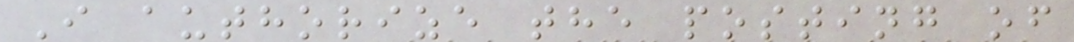I authorize the posting of
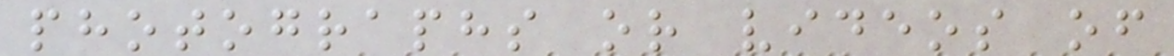photographs or videos of
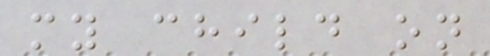my child on
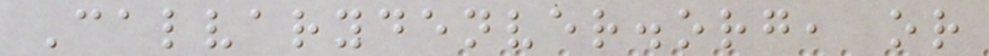Calvarydenver.org, or
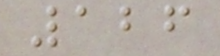126
